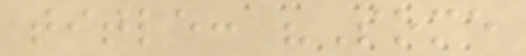title: "Some
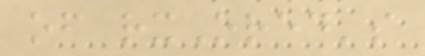of rxOred's
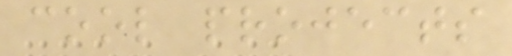cool projects
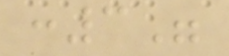:3"
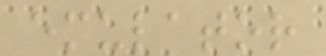emulator
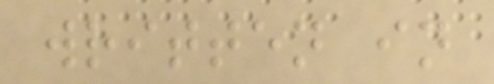written in
